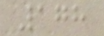178
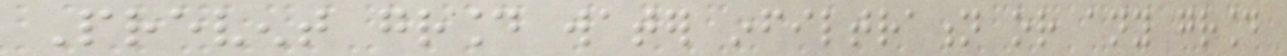Prevent ground water infiltration or any ground
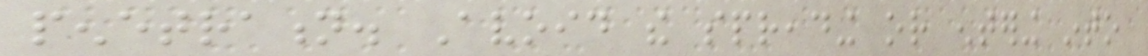penetration. Avoid the spreading or entering into
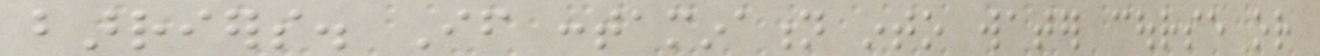barriers. If contamination into water course or
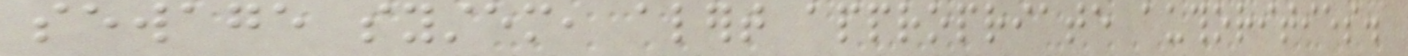sewage system, alert appropriate authorities.
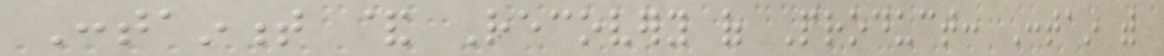Containment & Recovery of Product: Contain with
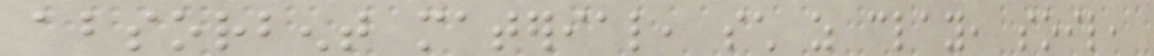absorbent material, such as clay, soil,
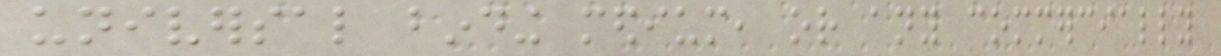universal binding medium, or any commercially
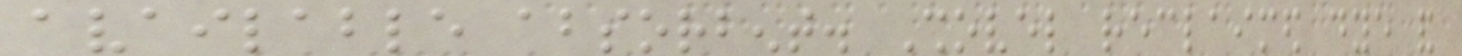available absorbent. Shovel reclaimed dye and
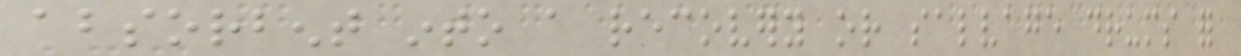absorbent into a recovery or salvage drums for
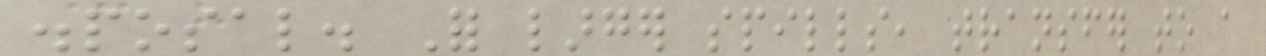disposal. For larger spills, transfer to a
